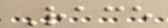Race
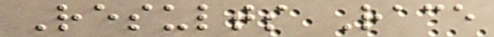Results Race
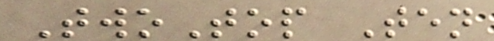TwoTop Ten
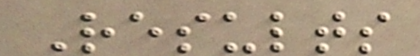Results
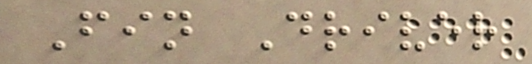Fin Driver
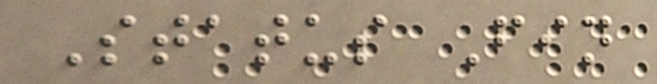Status Fin
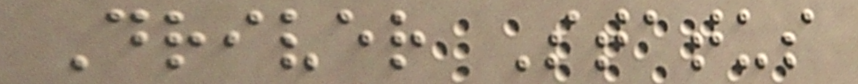Driver Status
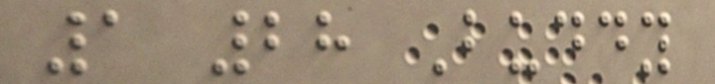1 28 Buddy
